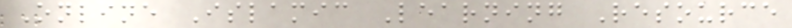Online Islamic Learning Resource
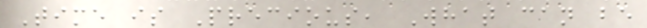Time is Precious, What can be
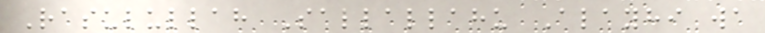Rasulullah Sallallahu Alayhi wa
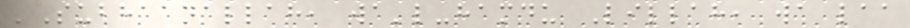'Subhaanallah, wa'l-hamdu Lillah, wa laa
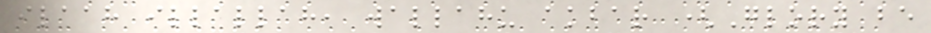ilaah illallah, wallahu akbar (Glory be
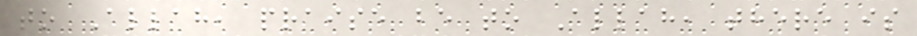to Allah, praise be to Allah, there is
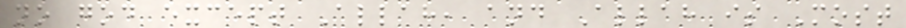no god except Allah, and Allah is Most
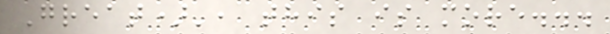Great)', this is more...
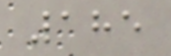185
